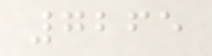7265
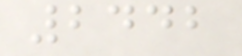2442
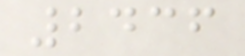2436
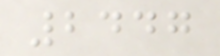2447
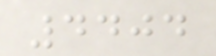4404
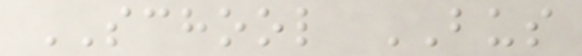SCHOOL BUS
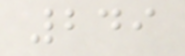249
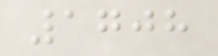1708
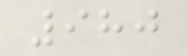980
